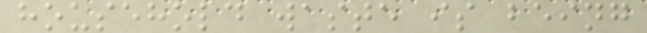household waste is being
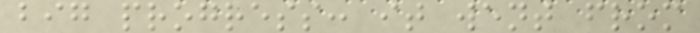big progress: it went from
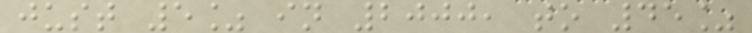just 5% in 2000, to 45%
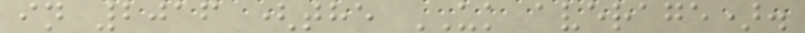in 2016 (the UK average).
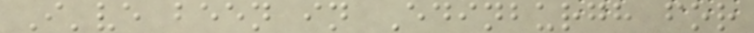I've been in Edinburgh for
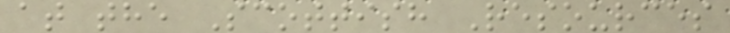at the Scottish Resources
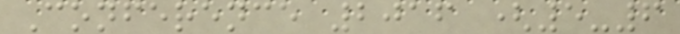Conference 2016 (5-6
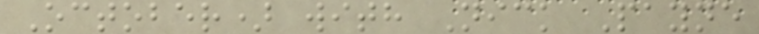October) with Nick Payne
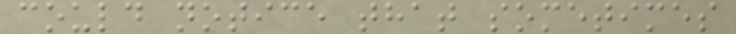could notice that sometimes
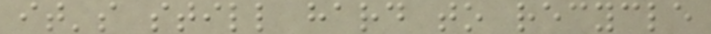it's still hard to recycle
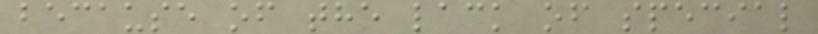because of the lack of special
